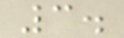3.
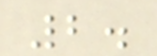2.
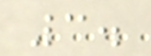3.
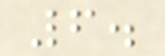6.
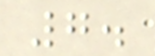7.
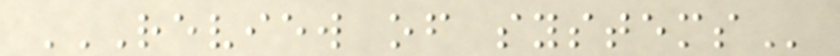REVIEW OF SYSTEMS
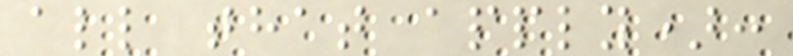all that apply):
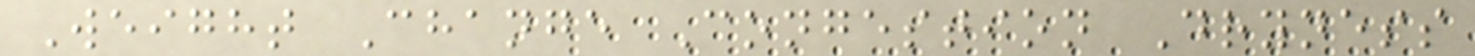Weight Change Congestion Dryness
